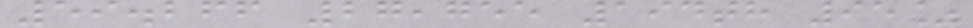59.266 27,755 194th 95%
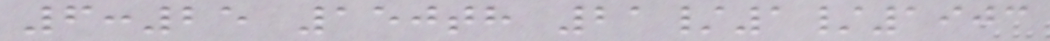6:25 150th 21/1/1903
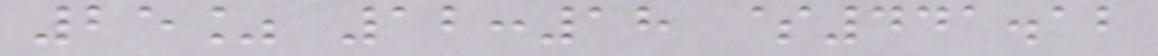25% 12:18 $441.12
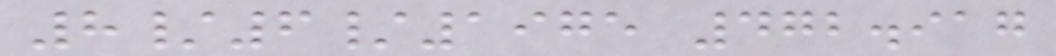8/6/1975 472.917
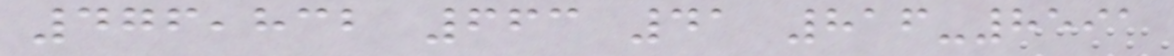476,832 663 41 816-8591
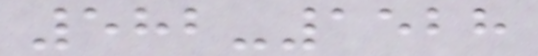582-1528
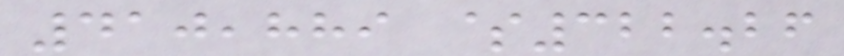410,889 $322.26
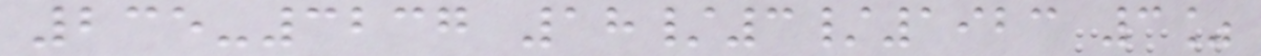235-3237 18/3/1923 3%
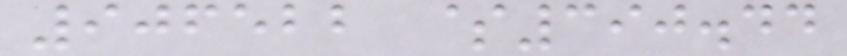906522 $390.44
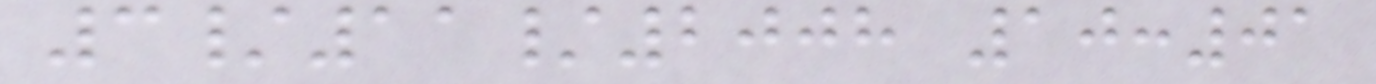3/11/2008 10:01
